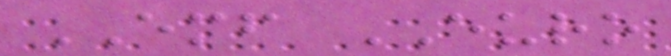EMF EURO
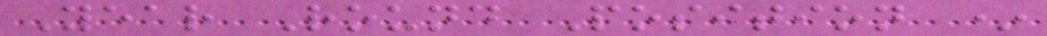Year Round Position *
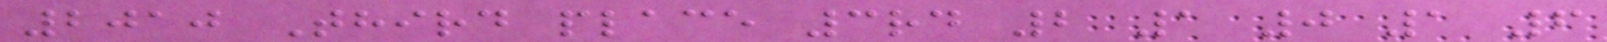2010 Third place 3rd 2 1 0 1 6
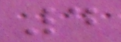4
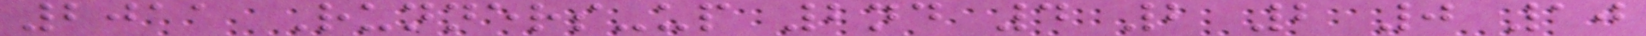2011 Runners-up 2nd 4 2 2 0 10
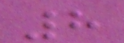8
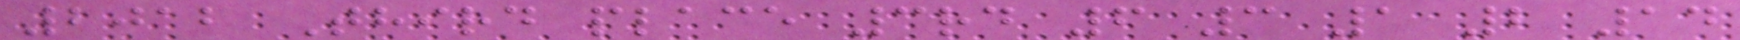2012 Third place 3rd 6 3 1 2 14
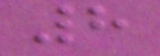8
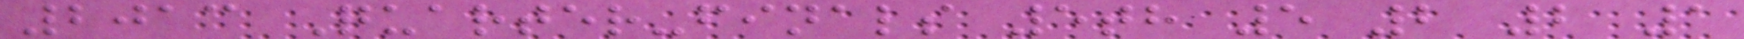2013 Quarter-finals 5th 5 2 2 1
